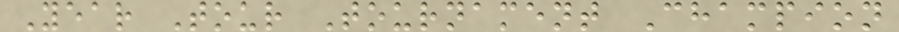Year Tour Tournament Champion
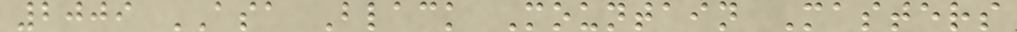2009 ASA Black Mountain Masters
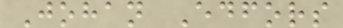Johan Edfors
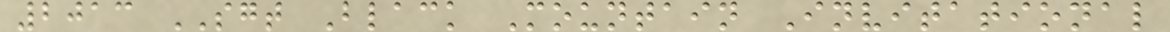2013 SGT Black Mountain Invitational
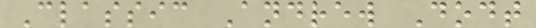Classic Andrew Dodt
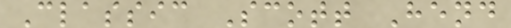Classic Scott Hend
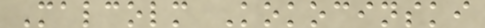Malcolm Kokocinski
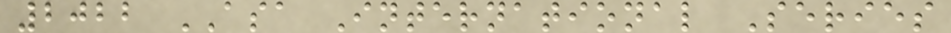2022 ASA International Series
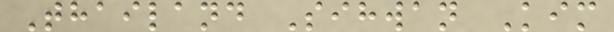Thailand Sihwan Kim
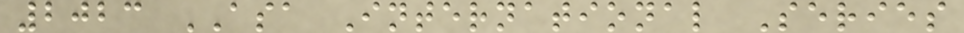2023 ASA International Series
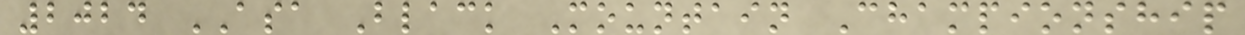2024 ASA Black Mountain Championship
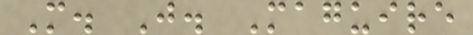M. J. Maguire
